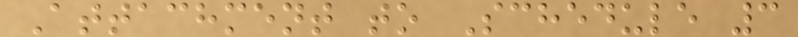Attachment to Schedule 3
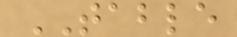TABLE
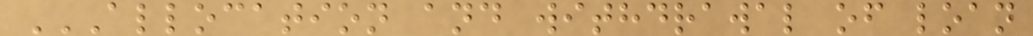ALLOCATION AND WITHDRAWAL OF LOAN
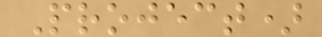Project)
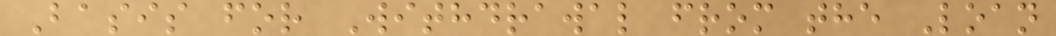Basis for Withdrawal from the Loan
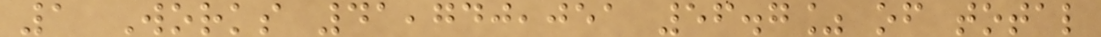1 Works 41,740,051 56.7% of total
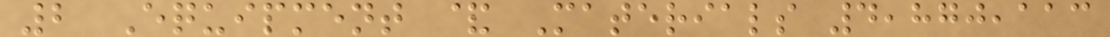2 Equipment & Materials 4,870,113
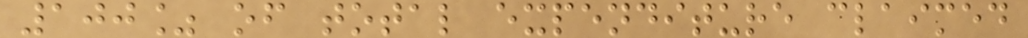100% of total expenditure claimed
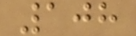108
